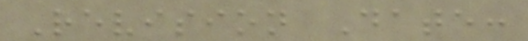Revision Date:
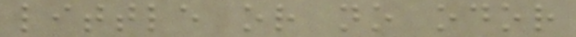little or no odor
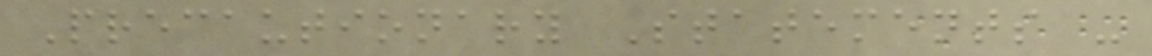Precautionary Statements -
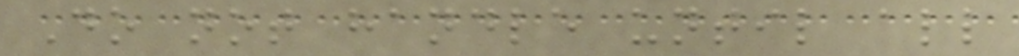Do not handle until all
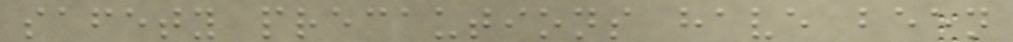safety precautions have been
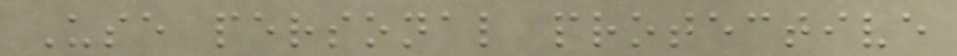Use personal protective
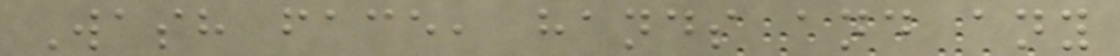Wash face, hands and any
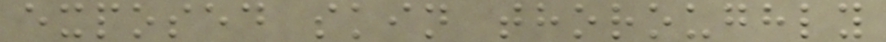exposed skin thoroughly
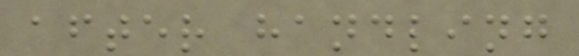after handling
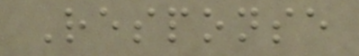Response
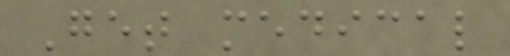Get medical
